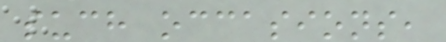such occasions,
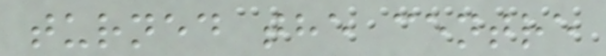turned the centre
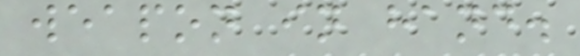weapon in hand.
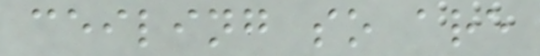ceiling so are
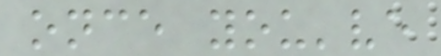once you've
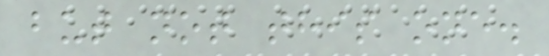but not this one.
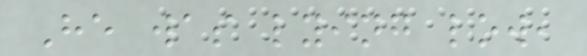He was lying low,
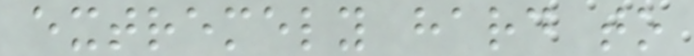extremely hard to
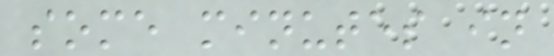some minutes in
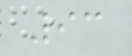93
